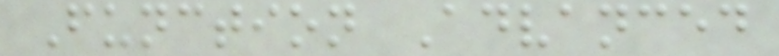Function Advanced
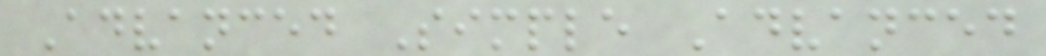Advanced Simple Advanced
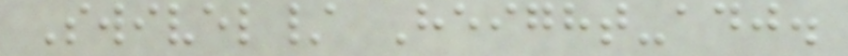Swivel/ Height-adj.
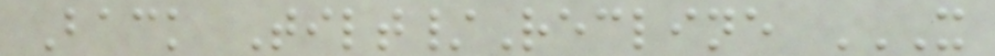Back Tilt/Recline X
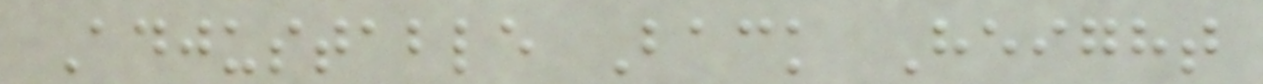Adjustable Back Height
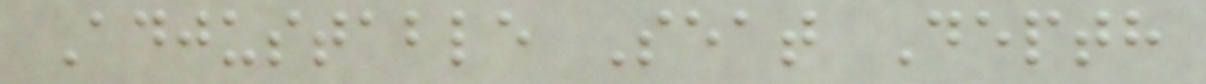Adjustable Seat Depth
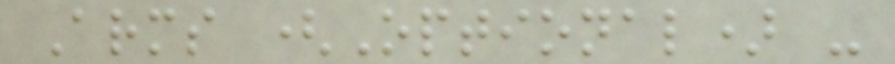Arms (Optional) -
